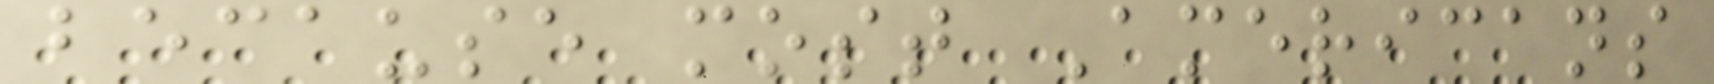because most Americans
